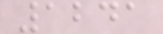1241
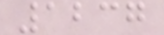1237
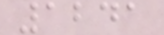1241
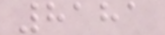8181
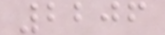2206
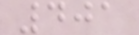401
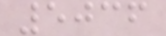5036
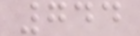744
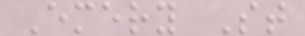Emery St
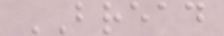BREAD
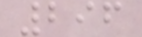296
